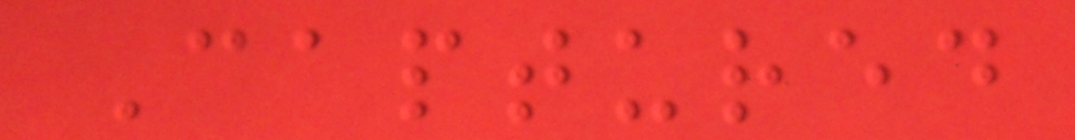Captured
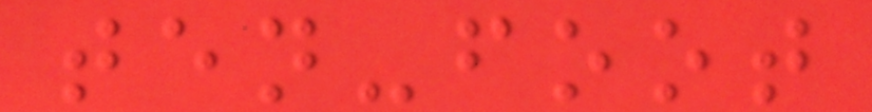ten-foot
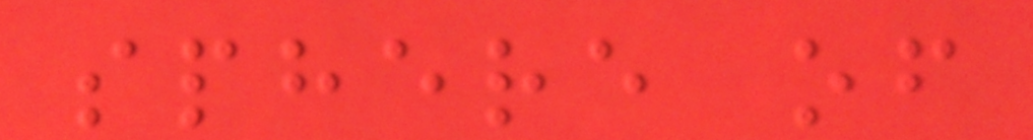sphere of
